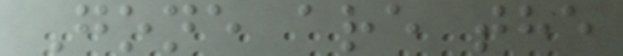Gone are the
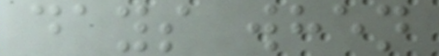days when
